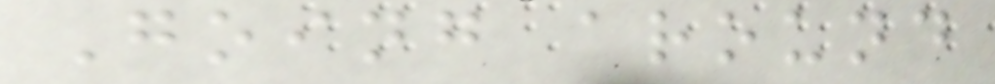Going around
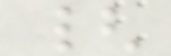{
